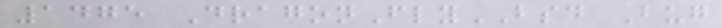1475 DragonFlyBSD Bug
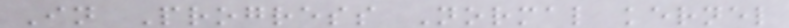In Progress Normal kernel
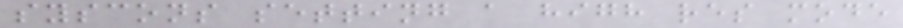syscons setting a high res mode
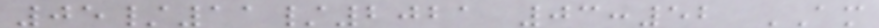05/11/2021 03:52 AM
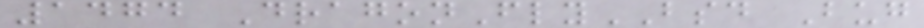1474 DragonFlyBSD Bug
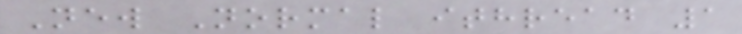New Normal ithread 1
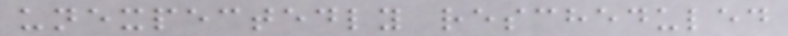unexpectedly rescheduled
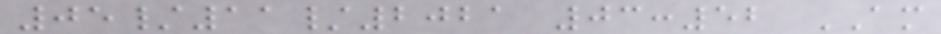05/11/2021 03:52 AM
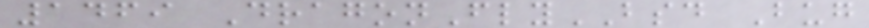1469 DragonFlyBSD Bug
